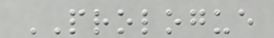PROLOGUE
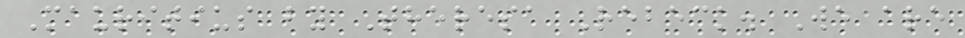Mauritius by Theresa Rebeck. We are
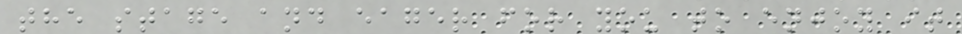the stage and eager for you to enjoy it
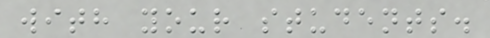with your students.
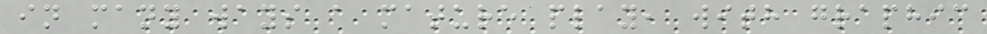in many ways a mature play, with graphic
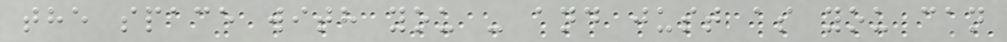the space with you - and just as you can
